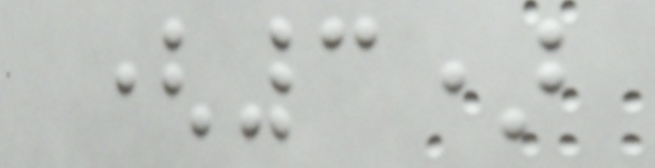(3)
